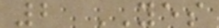2 YES
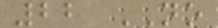22 NO
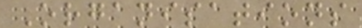Organisations
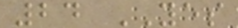24 YES
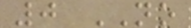0 NO
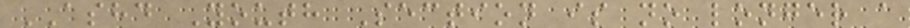ASHD Youth Section is no longer a
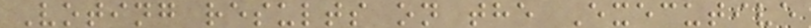Voting results on the Executive
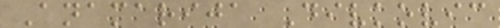Anamarija Divkovic
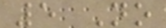5 No
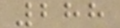288
